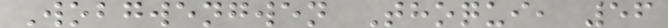Wobgwengwen Thoqui, 56
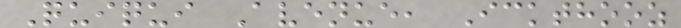Quiqui Avenue, Ickthooz
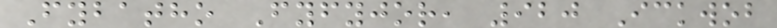Fybatho Fyfyjor, 920 Ickwob
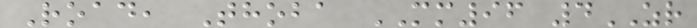Road, Thoba MM96 4ZR
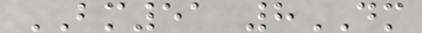BM51 8DM
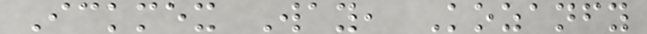Ickmex Way, Kozanfy
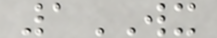1WX
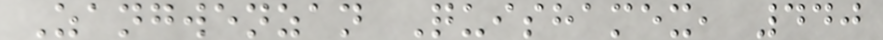Zangwenzan Quishamex, 440
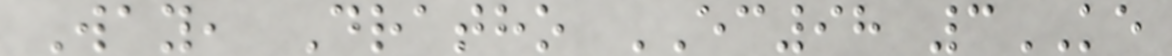Way, Dratho EC98 3KE
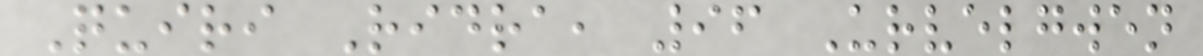Quiri Ridra, 96 Urvelgwen
